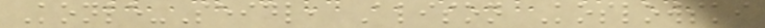Konle-Seidl, Alison Koslowski
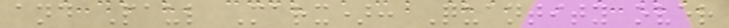and Paul Marx): Quantity over
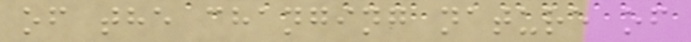of the changing nature of
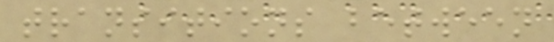transitions between
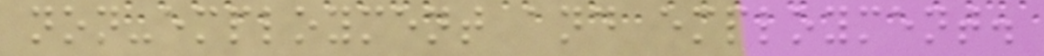non-employment and employment.
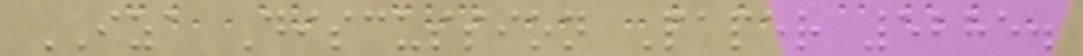IZA Discussion Paper 5285.
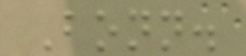Bonn.
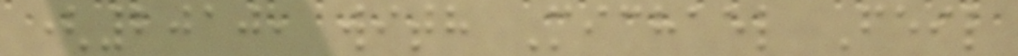(2010, with Michael Feil
